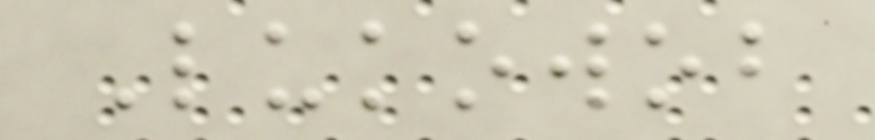Lukowob
